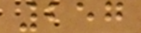257
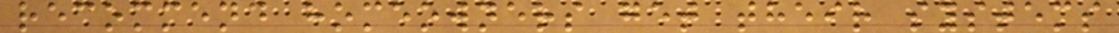recommend homeowners get their systems
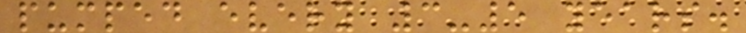pumped every 3-5 years.
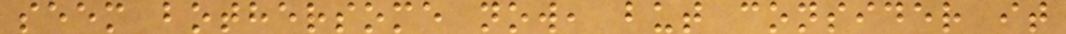seem bothersome now, but consider it
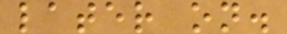later on.
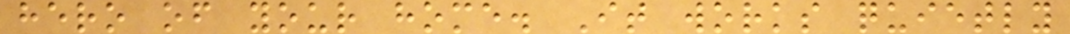hero of your home. It works quietly
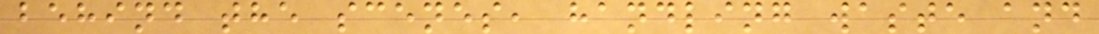behind the scenes, handling waste and
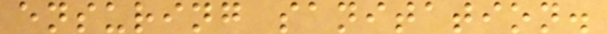ensuring sanitation.
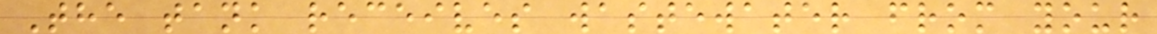The tank receives wastewater from your
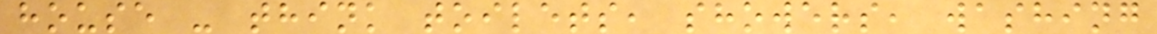house - think toilets, showers, washing
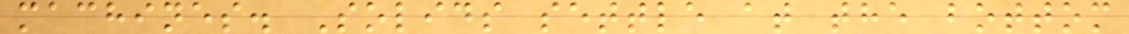machines. Solids settle at the bottom
